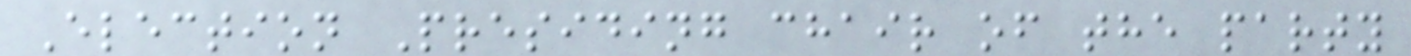Election Presiding chair of the party
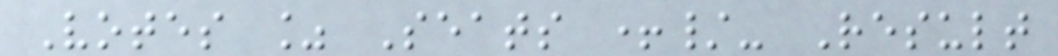Votes % Seats +/- Result
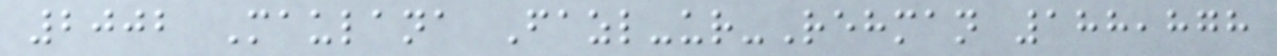2002 Maulana Fazl-ur-Rehman 188,878
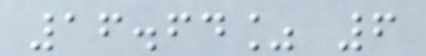16.64% 6
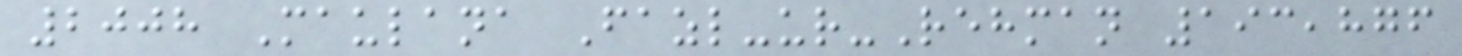2008 Maulana Fazl-ur-Rehman 193,876
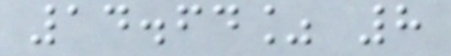14.64% 8
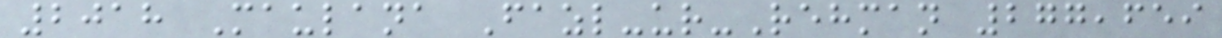2018 Maulana Fazl-ur-Rehman 277,659
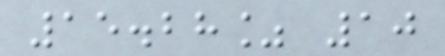15.28% 10
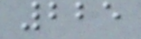225
